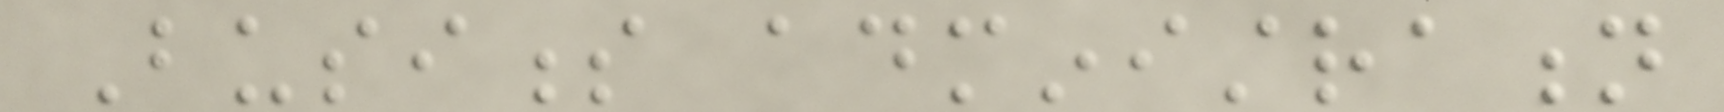Business administration
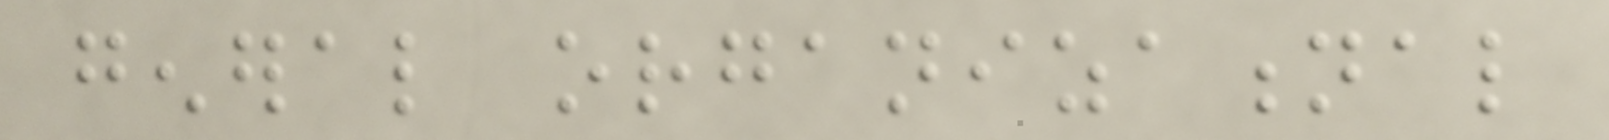general organizational
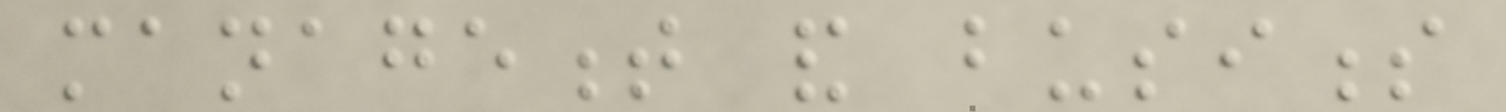management and business
